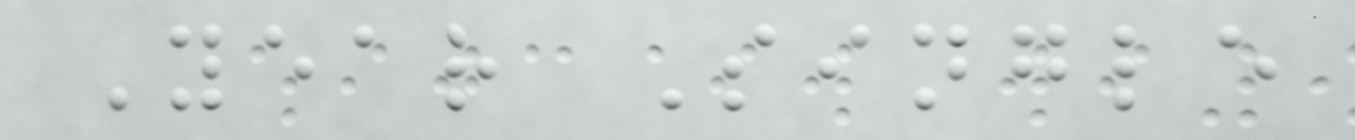Year Single
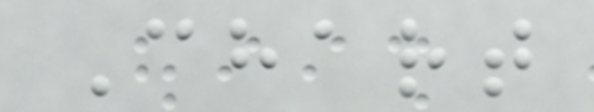Chart
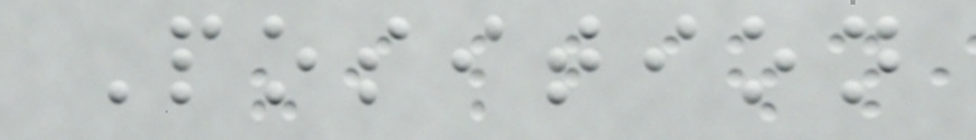Position
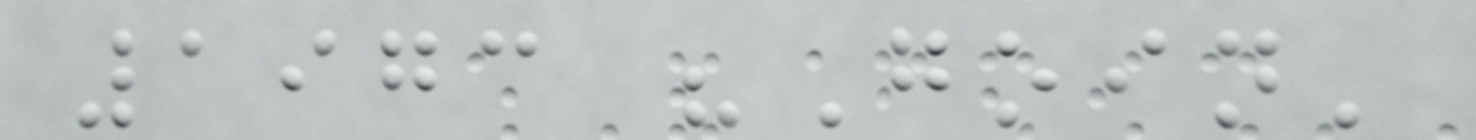1973 "Goin'
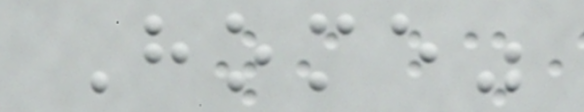Home"
